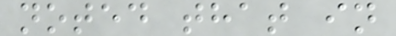noted that in
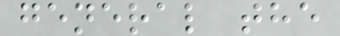general the
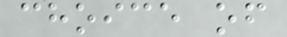choice of
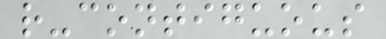r-contiguous
